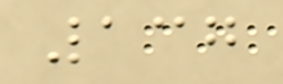137
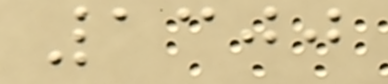1300
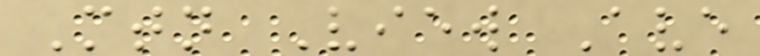Mtn View Ave
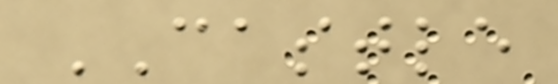CASTLE
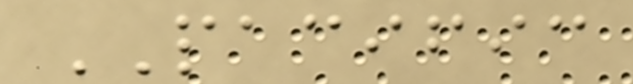PACIFIC
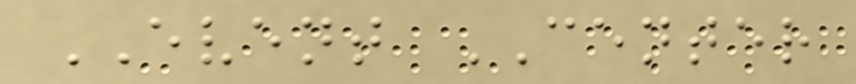EVENT CENTER
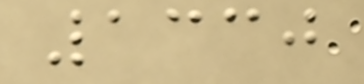1330
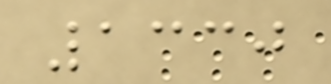1330
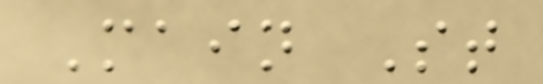Main St
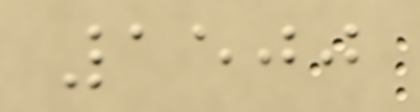1500
